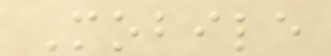Mobile
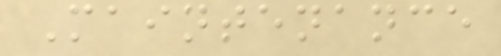Maintenance
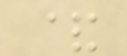&
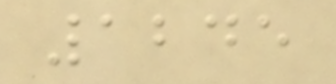1245
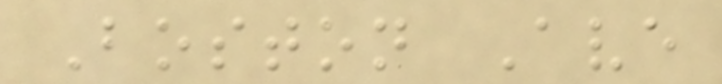Boston Ave
